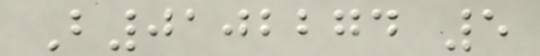B0102274 5
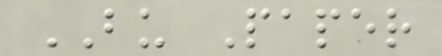BU Paper
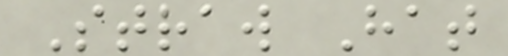Straw Hat
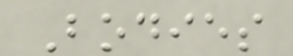Bodies
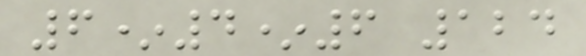6*4*6 124
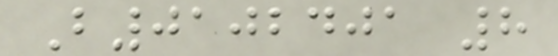B0102401 8
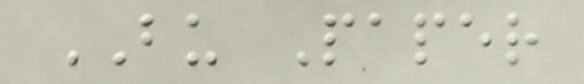BU Paper
